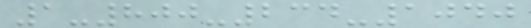1-800-234-1040
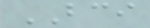BCI
